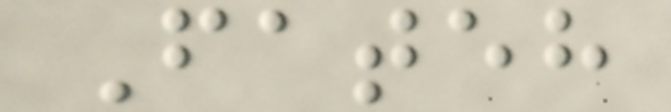Fateh
